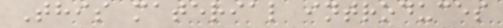This material introduces
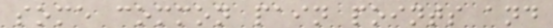some common pain points and
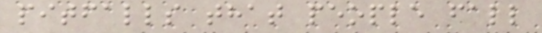pitfalls that people fall
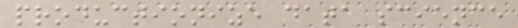productionize data science
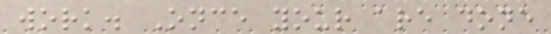work. Once your are done
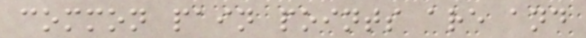common pain points are and
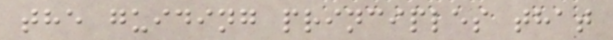the guiding principles that
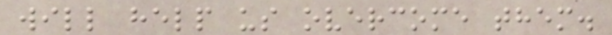will help us overcome them.
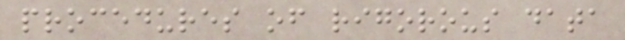procedures of rigorous data
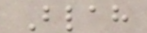Blah
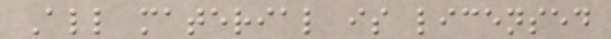All material is licensed
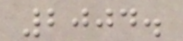2004.
